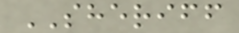SHERIFF
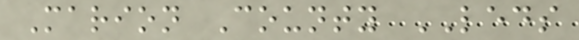Marion County LEDS
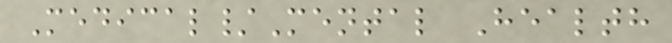Medical/Mental Health
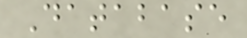Database
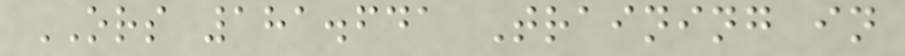ORS 181.641 Training in
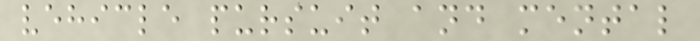vehicle pursuit and mental
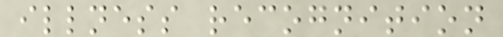illness recognition
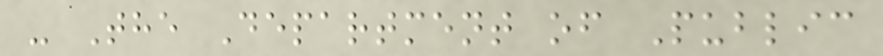- The Department of Public
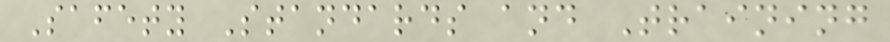Safety Standards and Training
